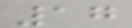17
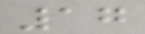17
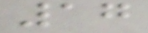17
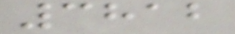3812
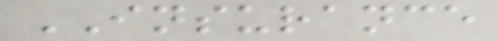INSURANCE
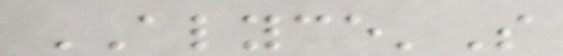ALYCE'S
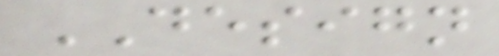DESIGN
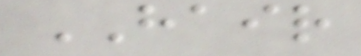HAIR
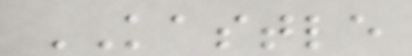KASTLE
